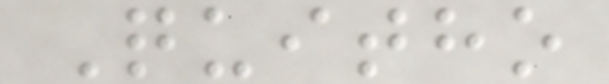Quitho
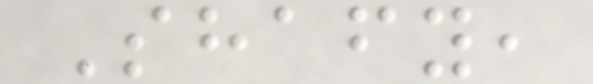Shafy,
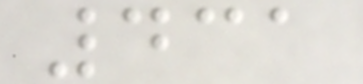431
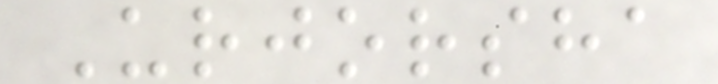Urjorsha
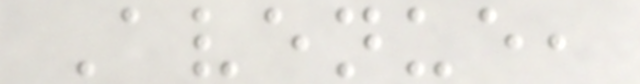Avenue,
